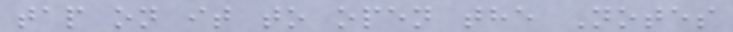tap on it to open the Notes
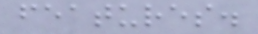features.
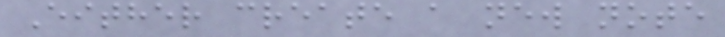Either create a new note
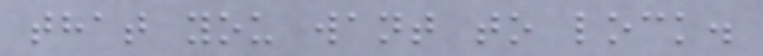that you want to lock.
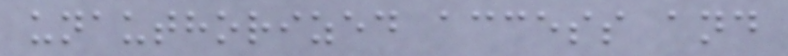unauthorized access and
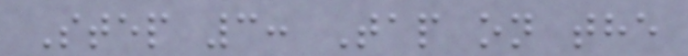Step 3: Tap on the
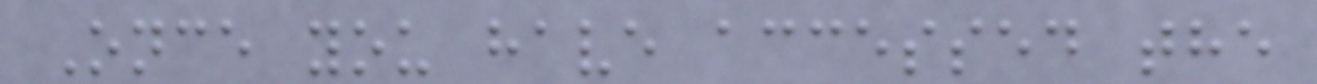Once you have accessed the
